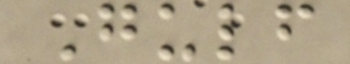Gulf
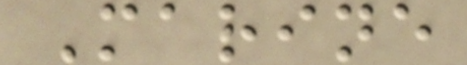Marine
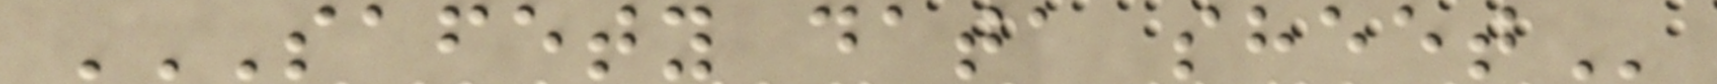SAFETY DATA SHEET
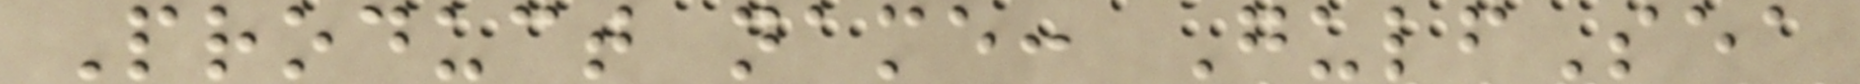Product name: GulfSea
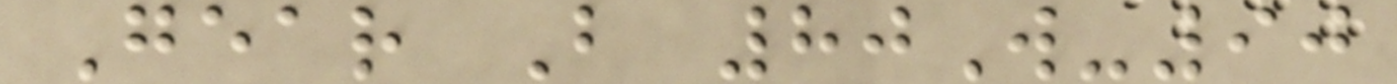Gear B 80W-90
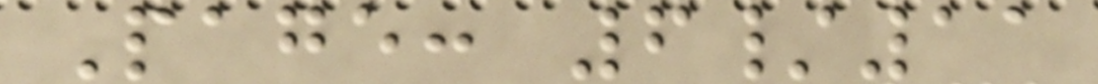Page: 6/11
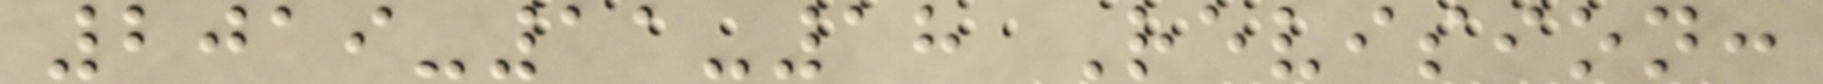2019-11-18 Revision:
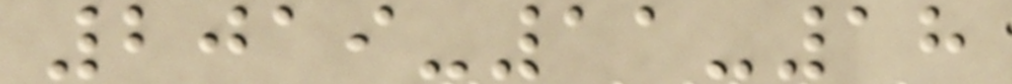2019-11-18
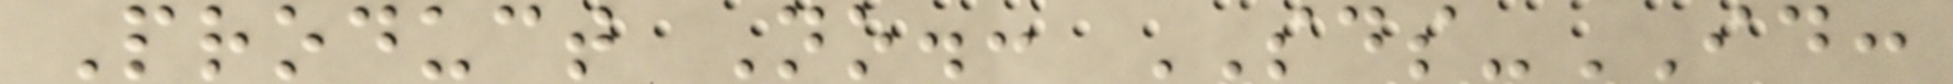Product No.: SDS-ID:
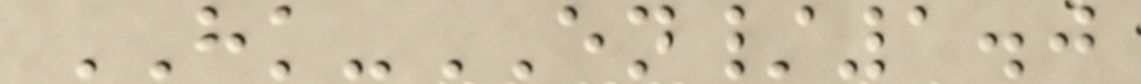HK-EN/1.0
